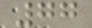77
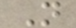N
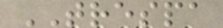TRESPA
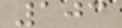103
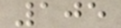105
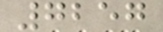7257
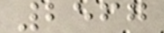2567
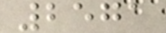2571
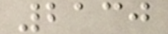2130
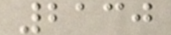2130
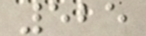525
